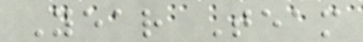Year Team
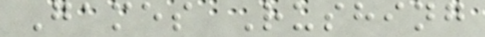Games Rushing
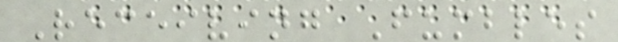Receiving Fumbles
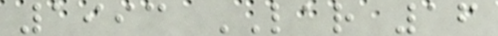1993 LAR 16
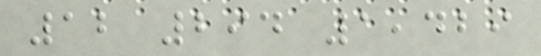12 294 1,429
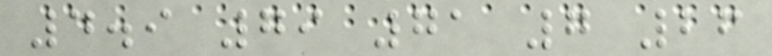4.9 79 71 7 26
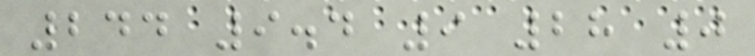244 9.4 9 28 0
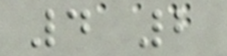4 2
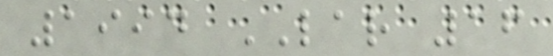1994 LAR 16
